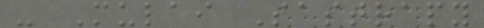- Mulai Sastrapy
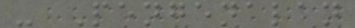- Pengenalan
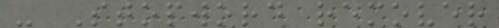- Stopword remover
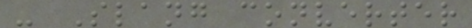- Slang converter
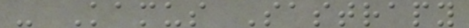- Kamus Sastrapy
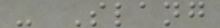- Slang
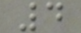4
